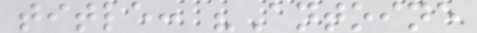title: "Antoine
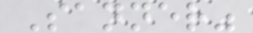Sanner"
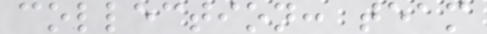collection: team
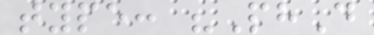type: "PhD
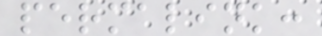permalink:
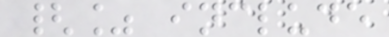{% include
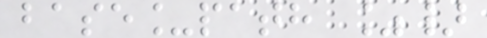base_path %}
